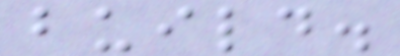build.
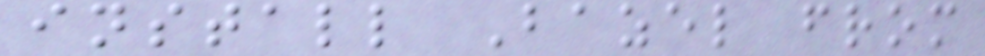install Bazel from
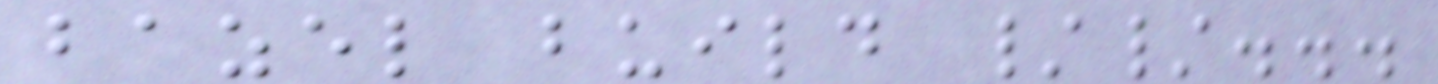bazel build //...
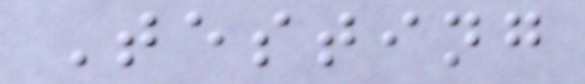Testing
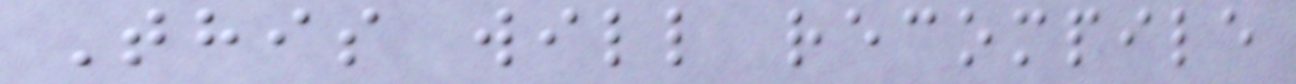This will recompile
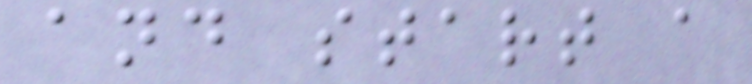and start a
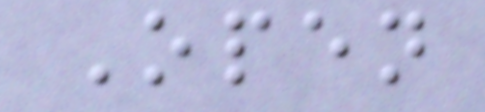Open
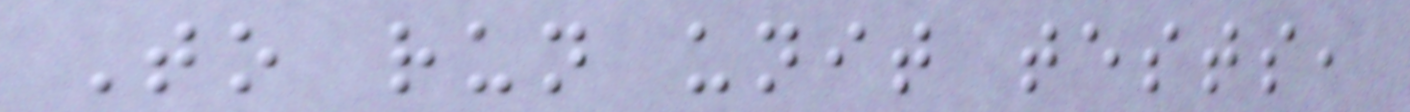To run unit tests,
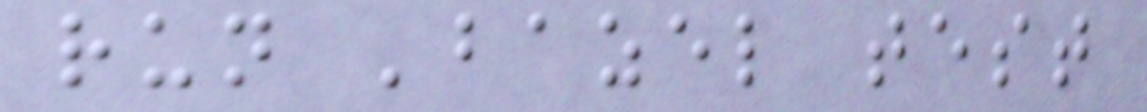run 'bazel test
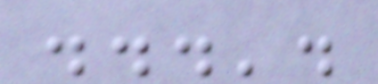...'.
